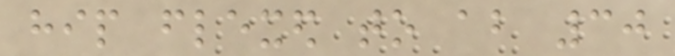hip flexed to about 30
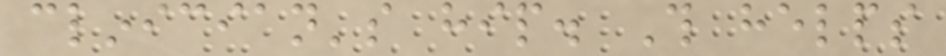clinician's hip. This helps
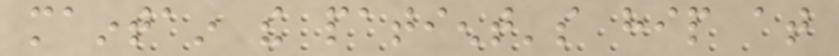maintain the patient's hip at
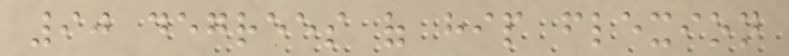90 degrees of hip flexion
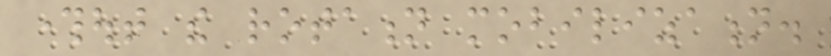throughout the rotation mobilization.
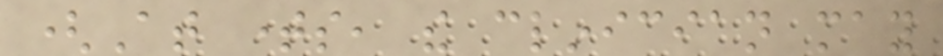(At times, the clinician may
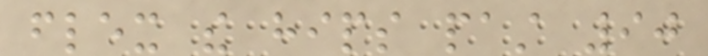flex the hips past 90
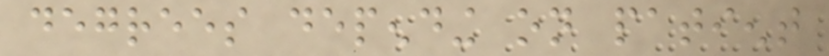degrees depending on patient
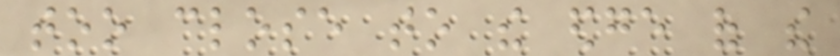too close to the edge of the
